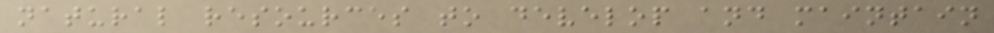natural resources to develop and maintain
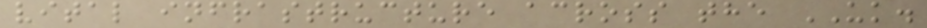vital infrastructure across the UK.
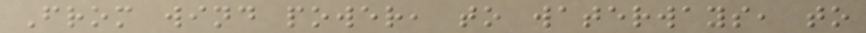From wind power, to waterways, to
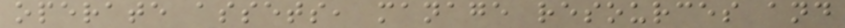operate assets, manage resources and
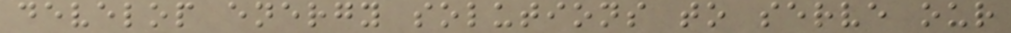develop energy solutions to serve our
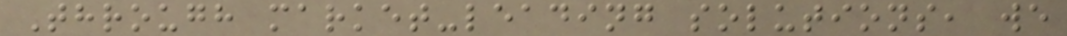Through market-leading solutions, we
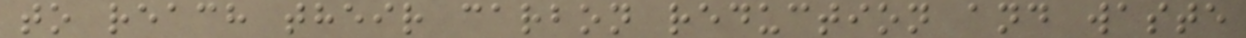to reach their carbon reduction and waste
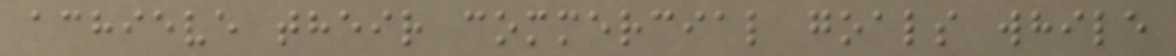achieve their commercial goals while
